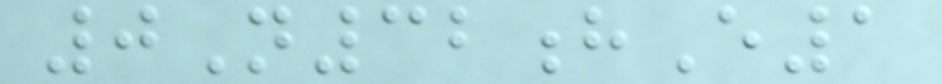0N32hE1
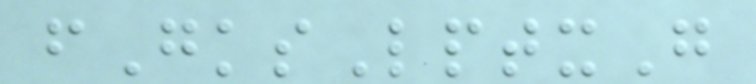fGksLptxG
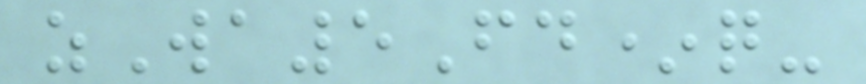zWa5Fd*q-
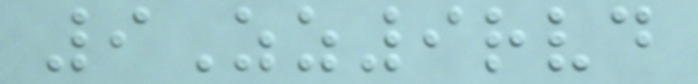9Zz9rvd
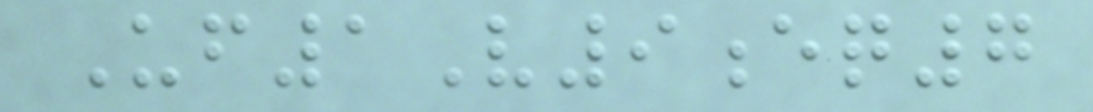Uf1V9eq7
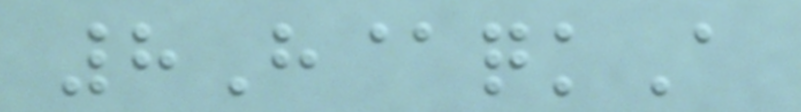8H@qkA
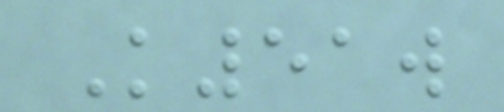K51w
